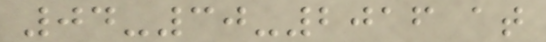04-30-2016 at
